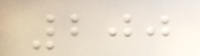200
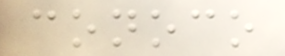conoco
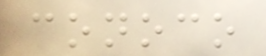conoco
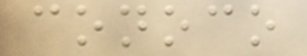conoco
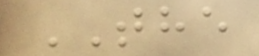THE
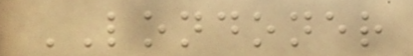LONDONER
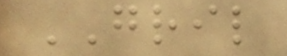GRIL
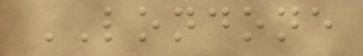LONDONE
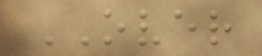OVER
